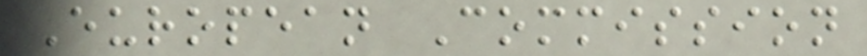European Commission
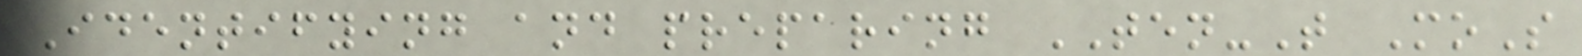Identifying and preparing TEN-T MoS
